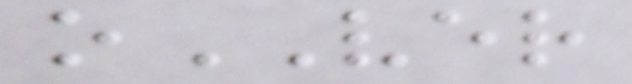oVER
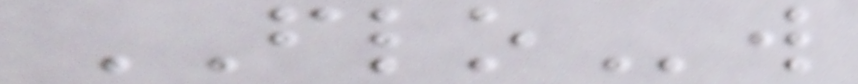FLOw
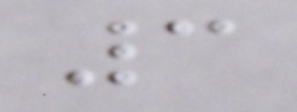3
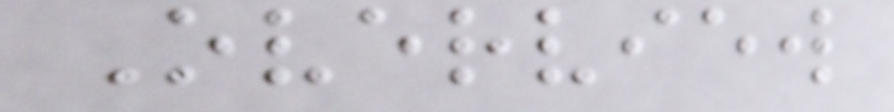Overview
